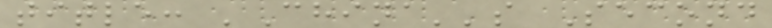title: 'China''s Second
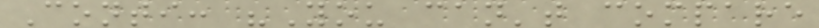Conti: "You can't compare
